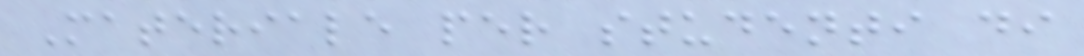Materiale per studenti di
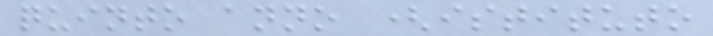quinto anno (istituto
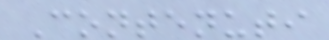Contenuti
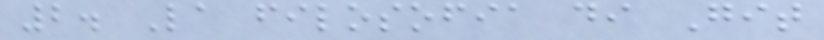2. La filosofia di Git
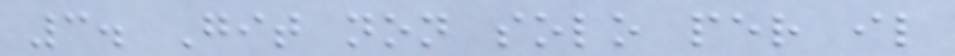3. Git non solo per il
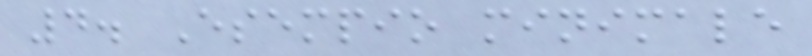4. Esempio minimale
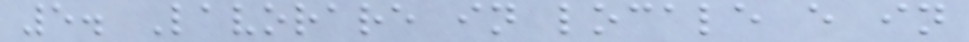5. Lavorare in locale e in
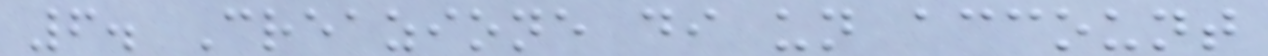6. Creazione di un account
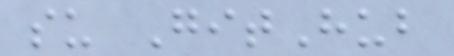su GitHub
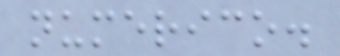numerico.
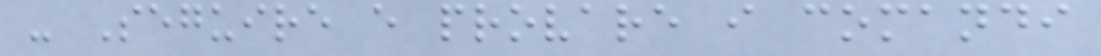- Seguire e provare i comandi
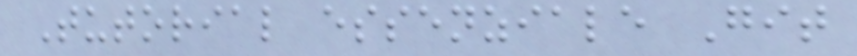Tutorial essenziale Git
